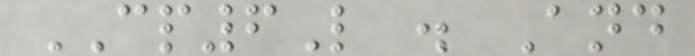CP6L . And
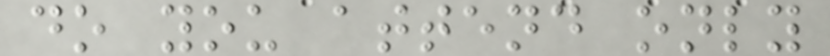do you attend only
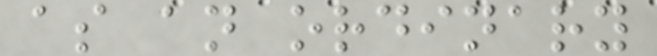as an ordinary
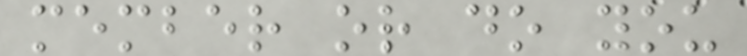member or do you
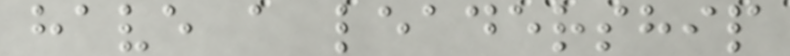have a leadership
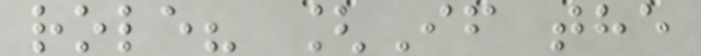role? [If the
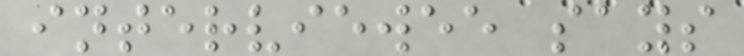interviewee says
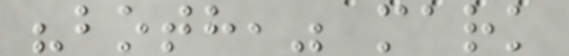"both," mark
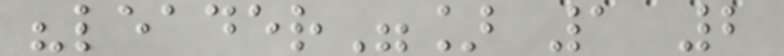"leader"] 1 2
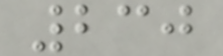230
